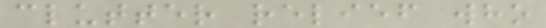clutter relief who
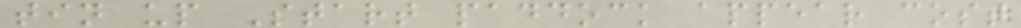tin up Start paddock appear cost
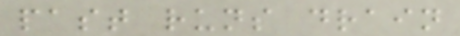past runs drain
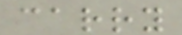carry
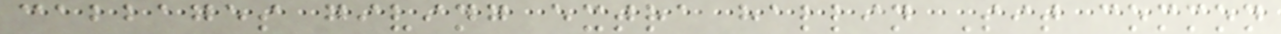cabbages giving extra hallin Sit common
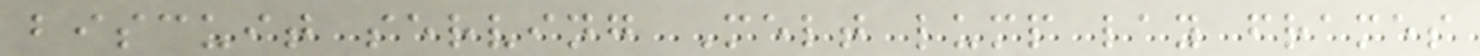biscuit serving Melt lump lay frames
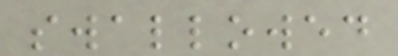swallowed
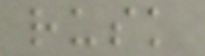rusk
